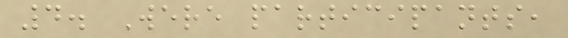4. Were participants,
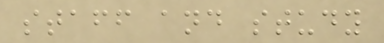staff and study
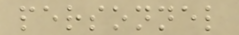personnel
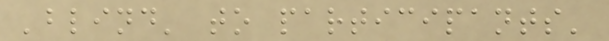'blind' to participants'
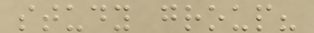study group?
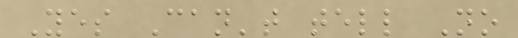Yes Can't tell No
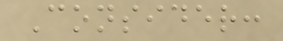Consider:
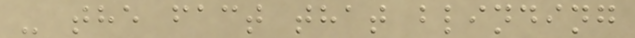- the fact that blinding
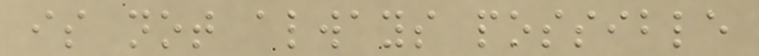is not always possible
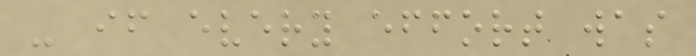- if every effort was
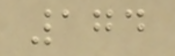174
